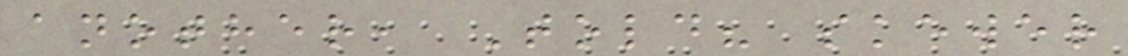another, Told? skewer
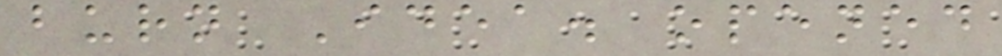burn Idea. opened
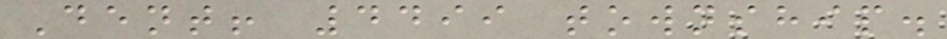Dent! 4499 township.
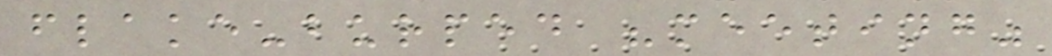flake-burped "meeting"
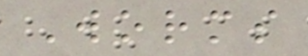Worms
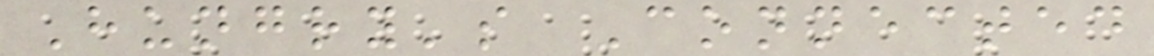Hungry's Connected
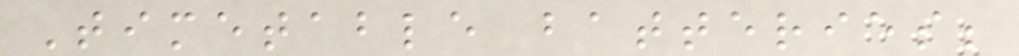Timetable batteries;
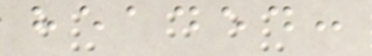headed:
